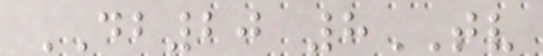DB20 8TV
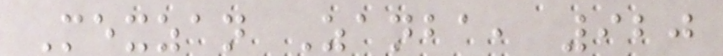Mexzan Zanba, 920
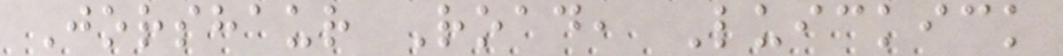Jorshaur Road, Luickick
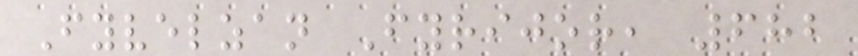Fyvelzan Fyrijor, 682
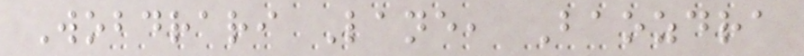Wobdrari Lane, Baozdra
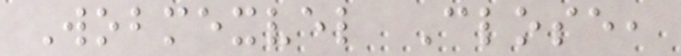Wobmexvel Close,
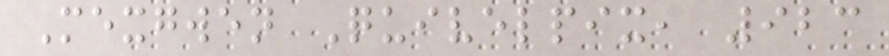Mexgwen Quivelpix, 923
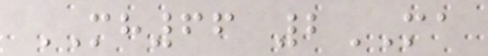MH66 2MA
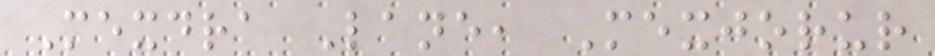Mexdra Lane, Mexjorur
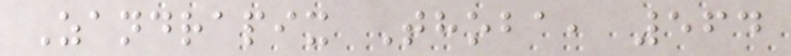Zandrapix Thoba, 564
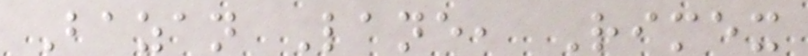Bazan Lane, Rimex
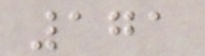171
